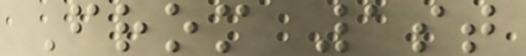From 1st
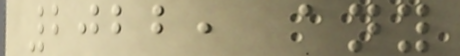2022, any
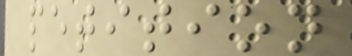petition
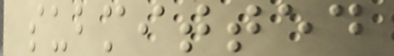submitted
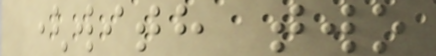(with two
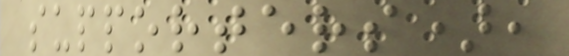supporters),
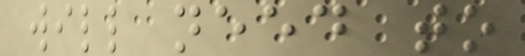will need to
